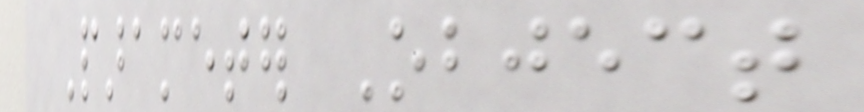Parameter Object
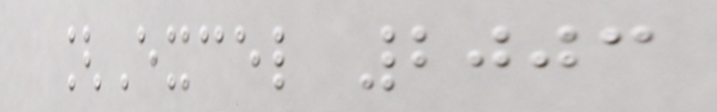[Excel 2003
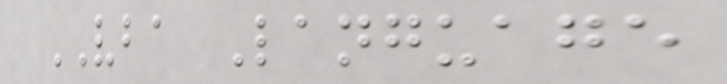VBA Language
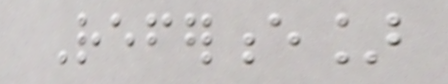Reference]
